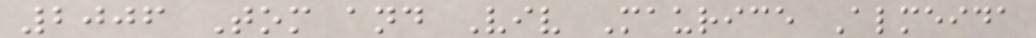2006 Tom and Viv Maurice Almeida
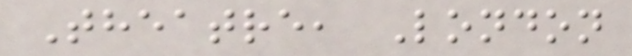Theatre, London
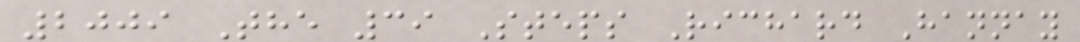2009 The 39 Steps Richard Hannay
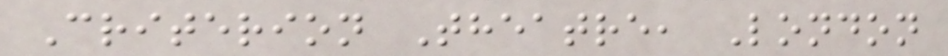Criterion Theatre, London
